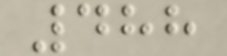488
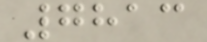7813
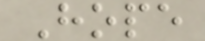Hope
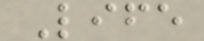Life
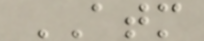ATM
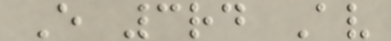E 3rd Av
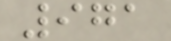971
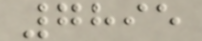7895
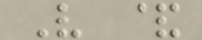V &
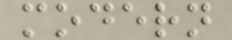modern
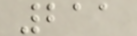211
